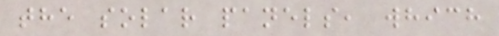the solar panels, which
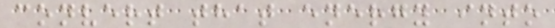convert that energy into
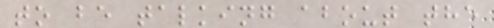to be talking about the
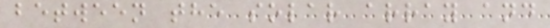between the solar array and
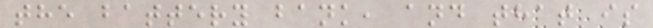the battery bank, and that is
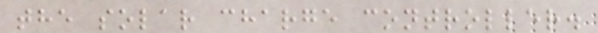the solar charge controller.
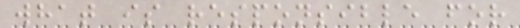what is responsible for
